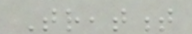Treatment
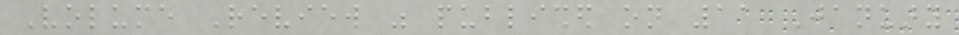Volume Review was published on 11 January
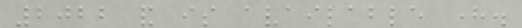2022 and is available here.
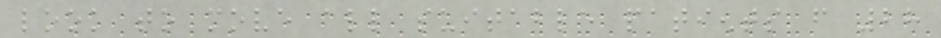look to move all suitable patients from 28
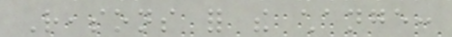Reasons for the change:
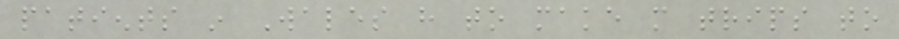patients in Wales have to make more trips to
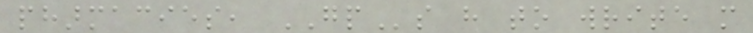pharmacies, GPs have to write more
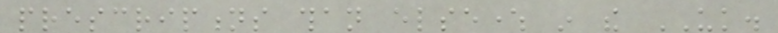prescriptions than elsewhere in the UK.
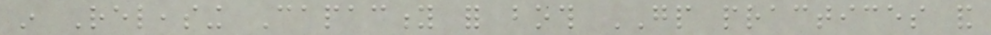in Releasing Capacity for both GP practices and
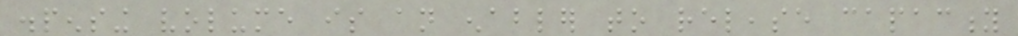dispensing volume is an enabler to release capacity
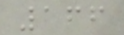166
